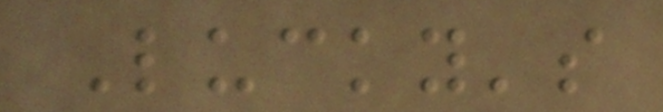Lucky's
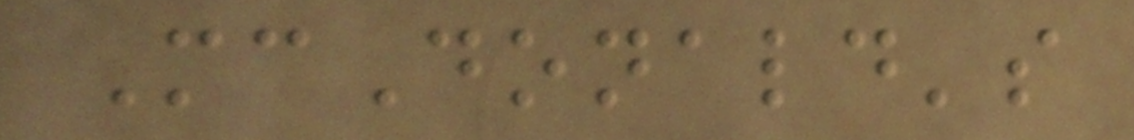McDonald's
